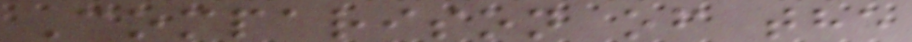Comparison of the
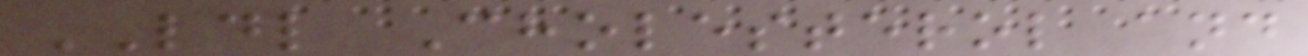LDL Cholesterol and
